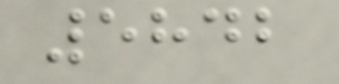5842
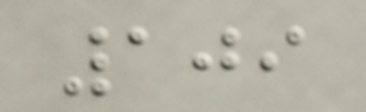109
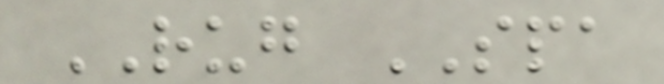RUG SPA
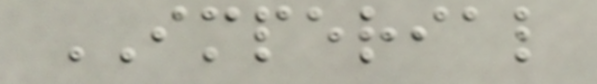IMPERIAL
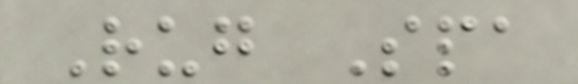Rug Spa
